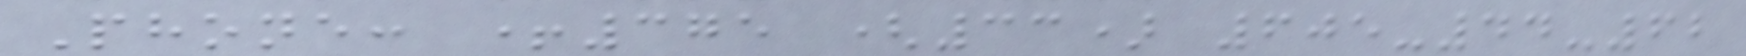Phone: +375 (33) 605-44-62
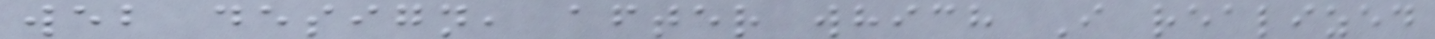web design, after which I realized
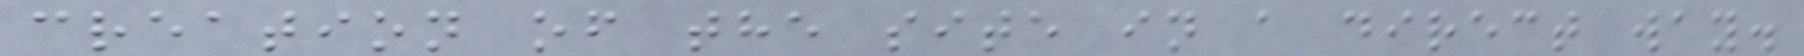creation of the site in a direct way.
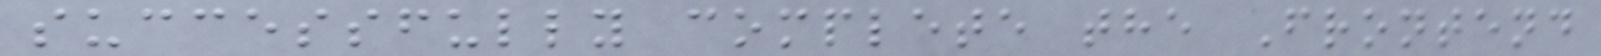successfully complete the Frontend
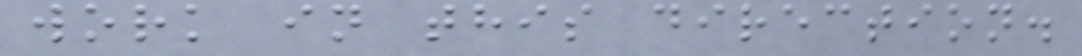work in this direction.
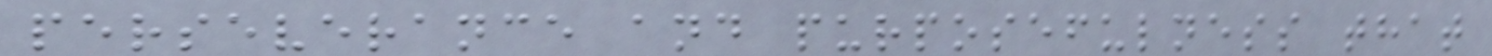perseverance and purposefulness that
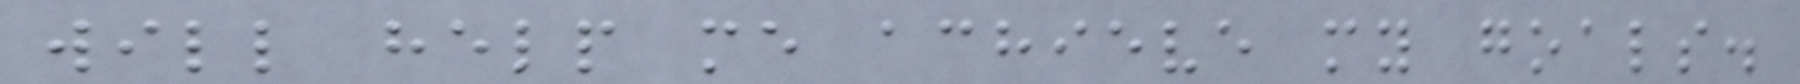will help me achieve my goals.
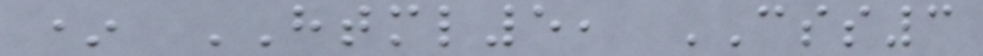* HTML5, CSS3
